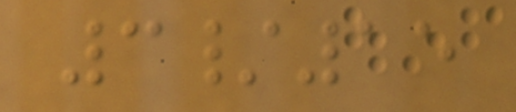3/15
